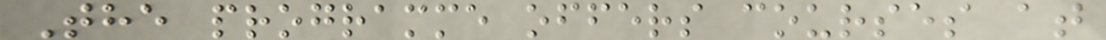The programme offers courses at
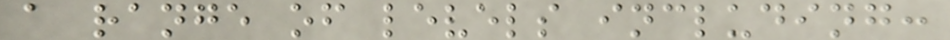a range of levels including:
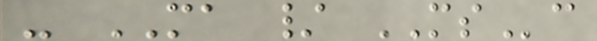- MA / MSc
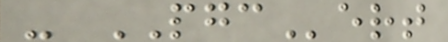- PGCert
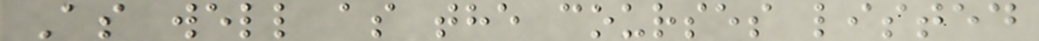As well as the courses listed
